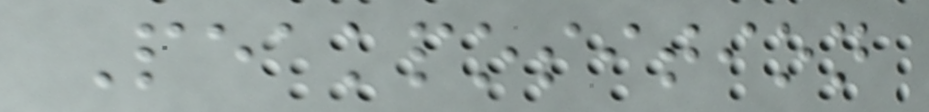Peakposition
